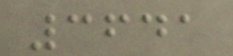3641
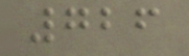726
